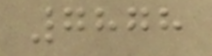7878
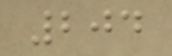204
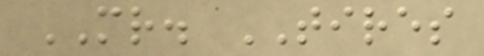MR. TIRES
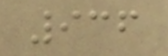936
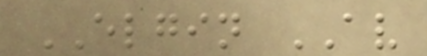ELGIN AV
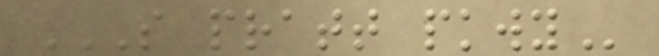S PRATT PKWY
